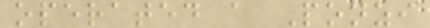operated a Ponzi
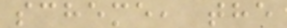scheme, the
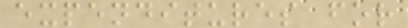expenditures for
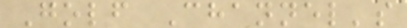Golf Channel's
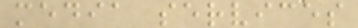media services
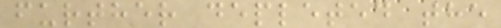further depleted the
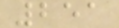251
